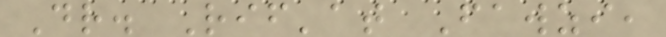Dr. Rif'at Fawzi,
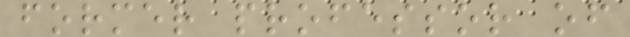former professor of
